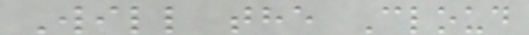Will the Cloud
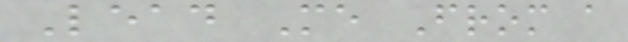Lead Me From a
